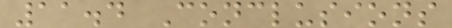11.4 Conclusions
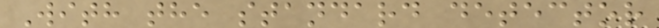With the standard detector
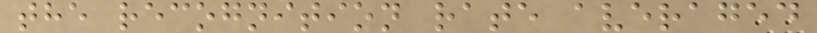the recognition rate averaged
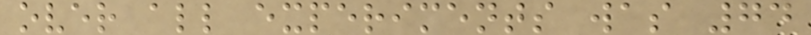over all experiments was 74
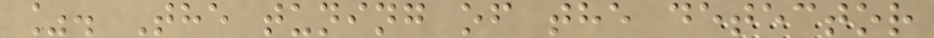%. The tuning of the detector
